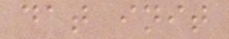dat init
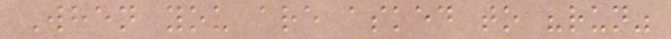When you are asked to "run"
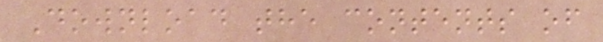Download the contents of
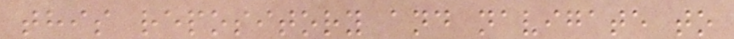this repository and navigate to
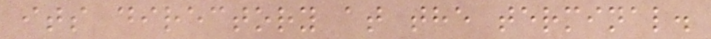its directory at the terminal.
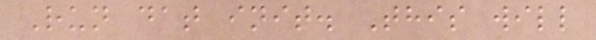Run dat init. This will
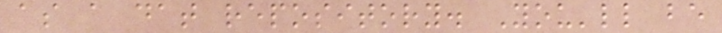as a dat repository. You'll be
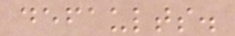defaults.
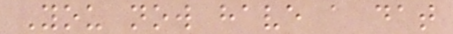You now have a dat
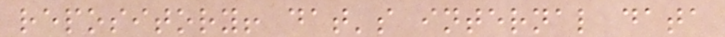repository! dat's internal data
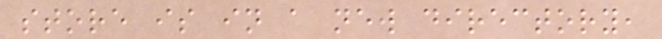store is in a new directory,
